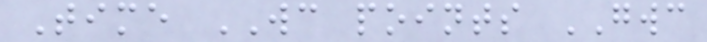Time WC points GWC
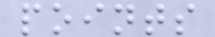points
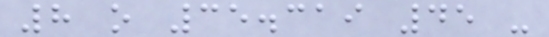8 o 35.319 45 -
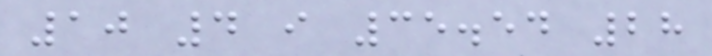10 4 i 35.54 28
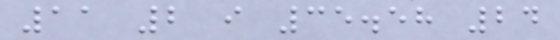11 2 i 35.58 24
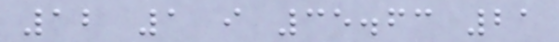12 1 i 35.63 21
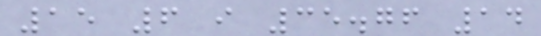15 6 i 35.76 14
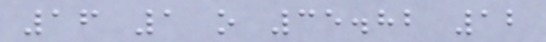16 1 o 35.82 12
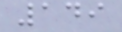149
